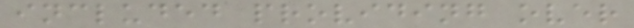included providing over
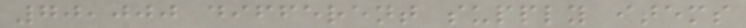70,000 different supply items
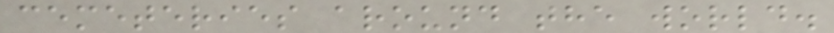cemeteries around the world.
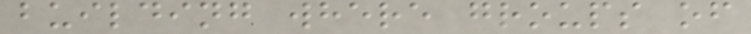building where groups of
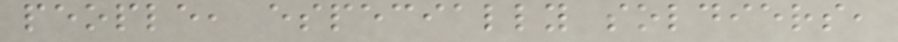people, especially soldiers,
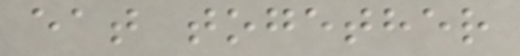eat together
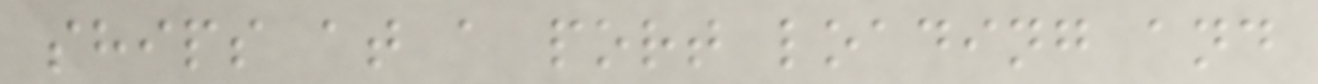ships at a port loading and
